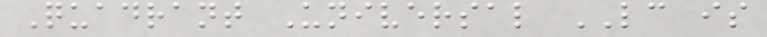Quadrant Universal LC is
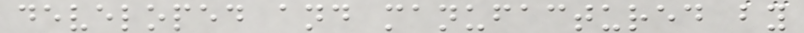developed and manufactured by
